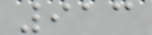913
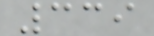339
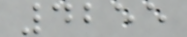4255
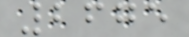2675
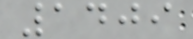1409
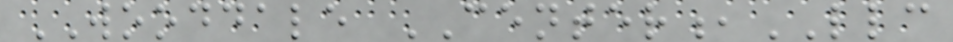WOODDALE CENTER,LLC
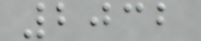2032
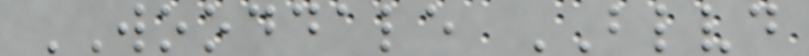WOODDALE BLVD
